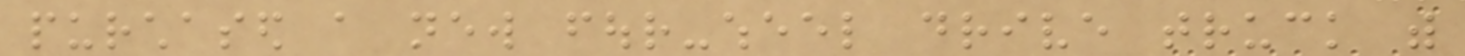purchased a new four-wheel drive truck with
